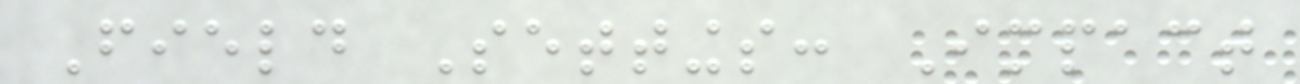Field Settings: Impact
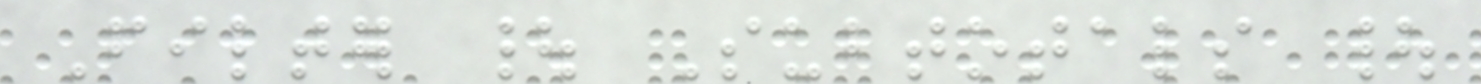Filter | Subtotals |
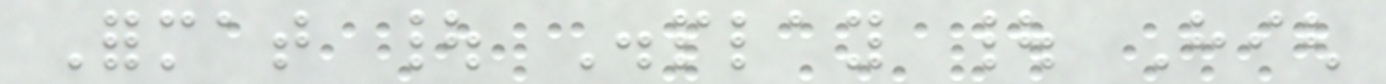Format | Display | High
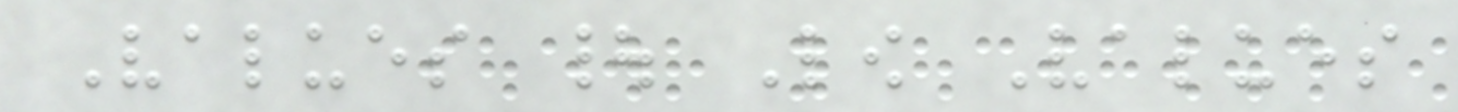Values | Low Values
